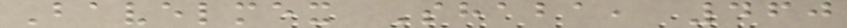Bavelmex Shaba, 460
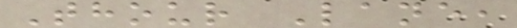Thour Lane,
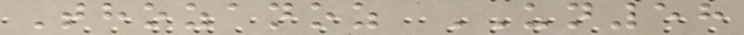Thozanoz UN58
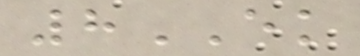8EK
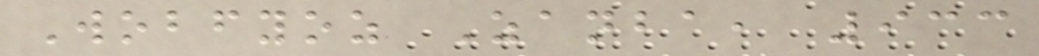Wobfyoz Zanba, 933
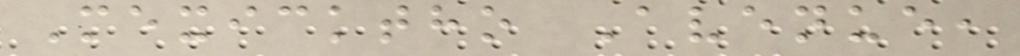Mexicktho Avenue,
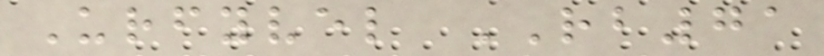Urfyvel RB71
